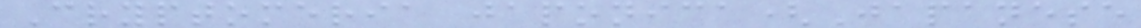Cryptomeria japonica(Japanese
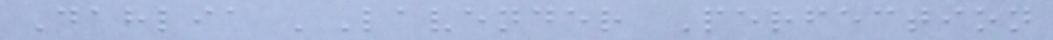Dahlia 'Lavender Perfection
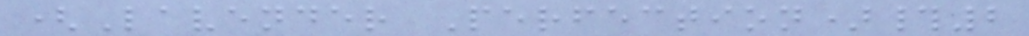(Lavender Perfection)#2
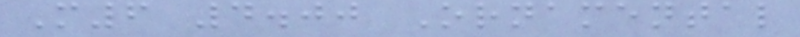M6 4.00 Ornamental
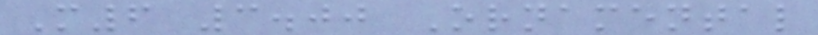M6 3.00 Ornamental
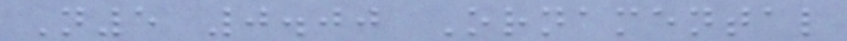N5 0.00 Ornamental
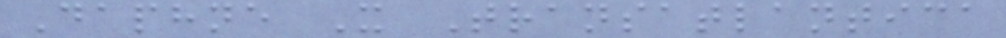Daphne X Transatlantica
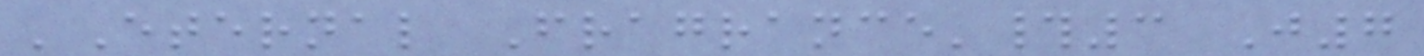'Eternal Fragrance'#3 J7
